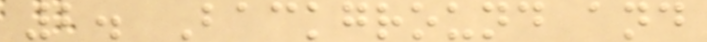2. Background and
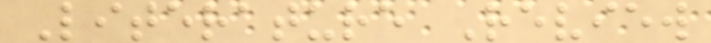Literature Review
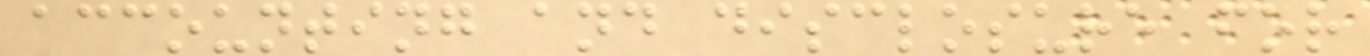accounting and disclosure for
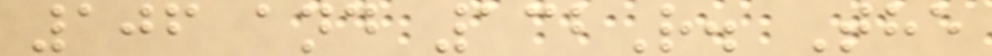106 and 132R. The
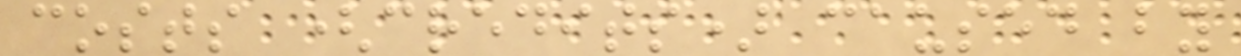costs (credits) caused by
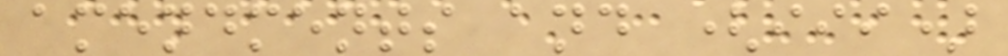amendments and (iii)
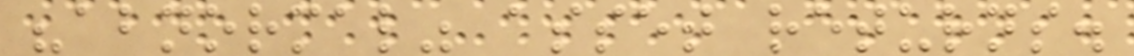"abnormal" asset returns.
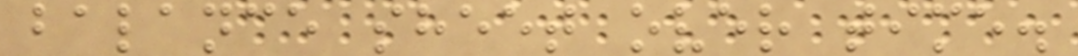balance sheet over time.
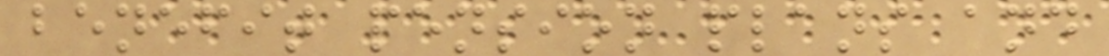benefit pension plans and
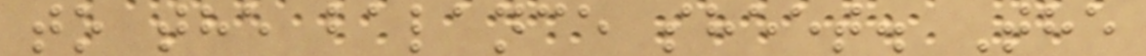to the balance sheet. The
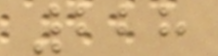228
